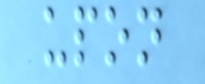upon
